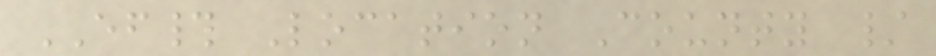EF# Location County /
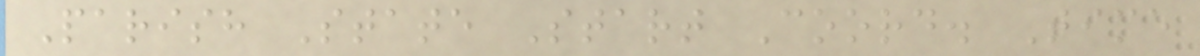Parish State Start Coord. Time
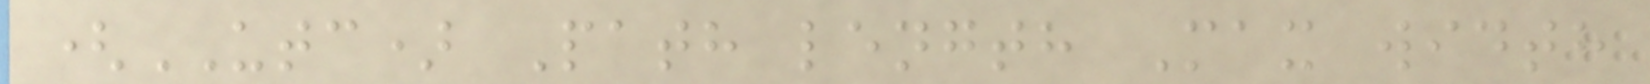(UTC) Path length Max width
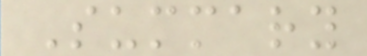Summary
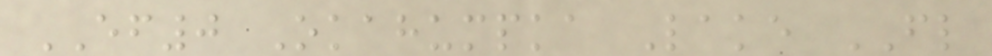EF0 Okahumpka Lake FL
